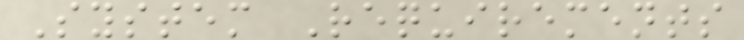System Requirements
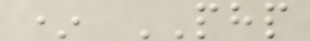* PHP
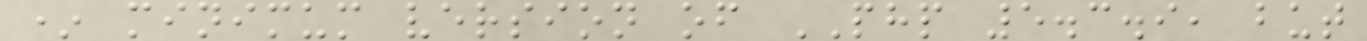* minimum version of PHP 5.3.9, but
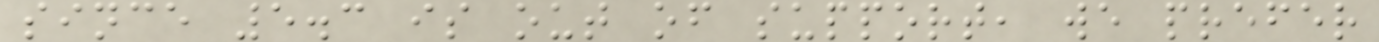since 5.3 is out of support, we prefer
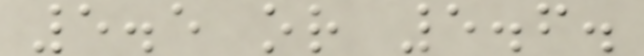5.5 or 5.6.
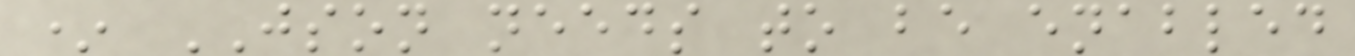* JSON needs to be enabled
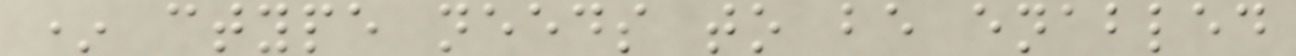* ctype needs to be enabled
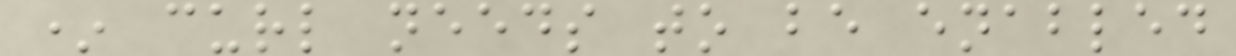* curl needs to be enabled
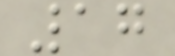17
